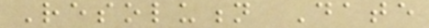Resolution Date
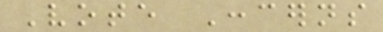Vote Concerns
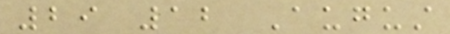29 12 August
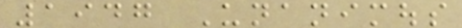1947 Unanimous
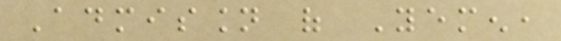Admission of Yemen,
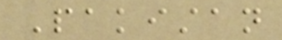Pakistan
